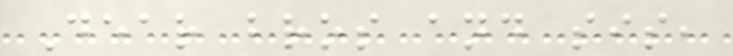Dear bros and sis,
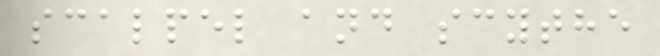scalpel and scythe
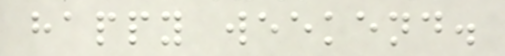happy weekend.
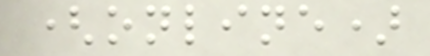(online)
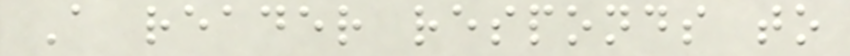A reader responds to
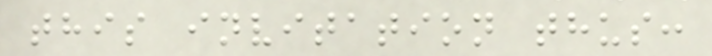this invitation thus:
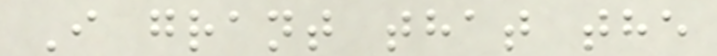I grant that the
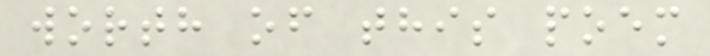worth of this poem
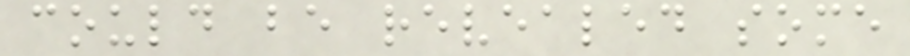could be revealed some
